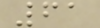61
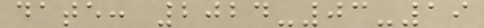date: 2024-03-19
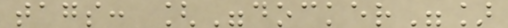tags: ["docker"]
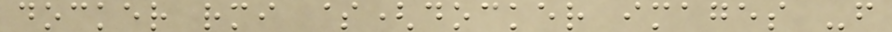docker rmi $(docker images -f
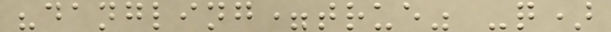"dangling=true" -q)
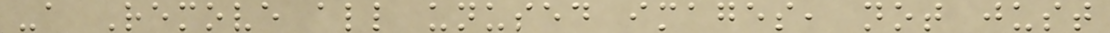-a Remove all unused images, not just
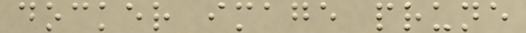docker image prune
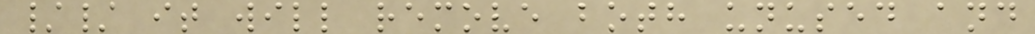// it will remove both unused and
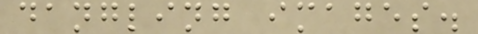dangling images.
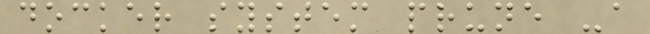docker system prune -a
